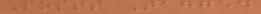Posts Tagged
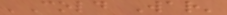'Cold War'
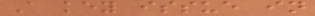A key issue in
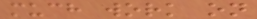much work on
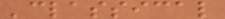'classical
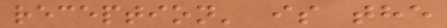reception' is the
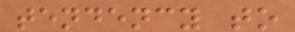tendency to
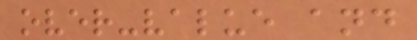over-value and
